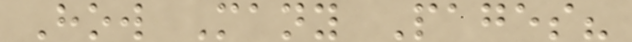How Many Pages?
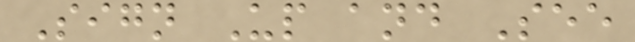Sign Up and See
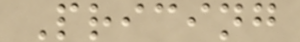Pricing
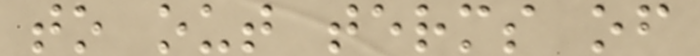to out terms of
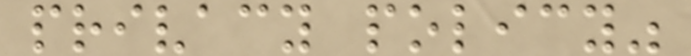privacy policy"
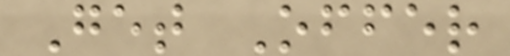Get Offer
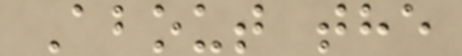About the
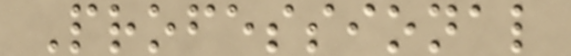Professional
